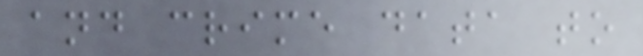and crime data to
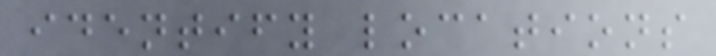identify locations
